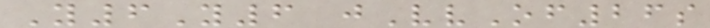Y6Y6 jVvOf26s
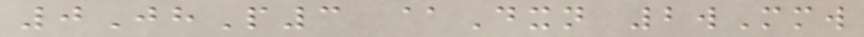0JhP3 @Dxn 2wMmw
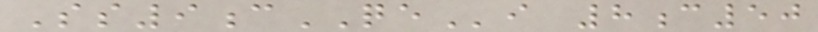Ss9cQEi 8c50
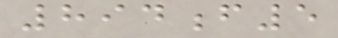894f5
